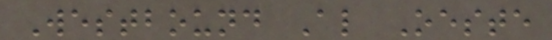Westbound Al Oeste
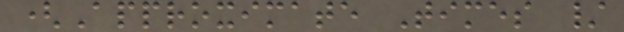(Approximate Times /
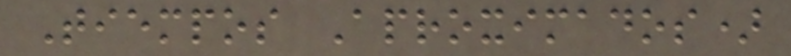Tiempos Aproximados)
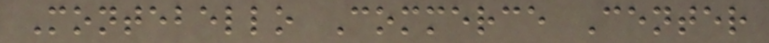Montebello Commerce Center
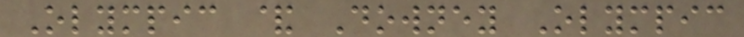Olympic & Downey Olympic
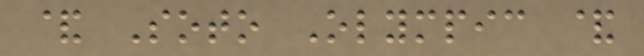& Soto Olympic &
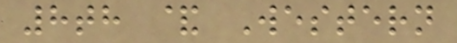8th & Western
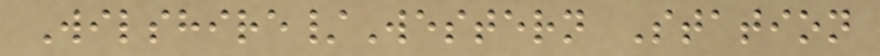Wilshire/Western Station
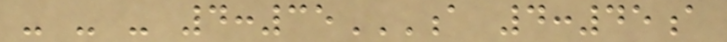- - - 4:35A 4:45A
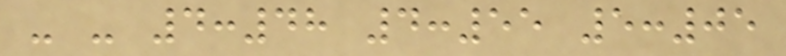- - 4:48 4:55 5:05
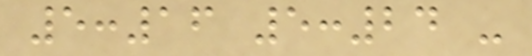5:16 5:24 -
